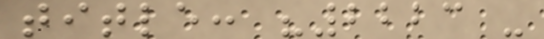title: "2223 -
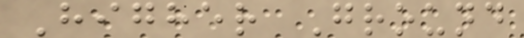Higher Ground
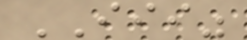III"
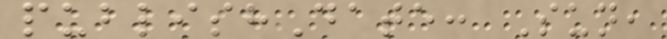publishDate: Sun,
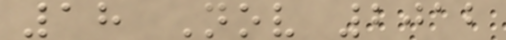18 Nov 2012
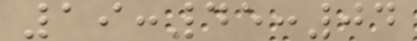19:45:04
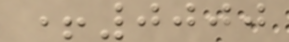+0000
